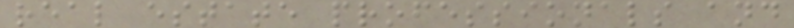real estate professionals and
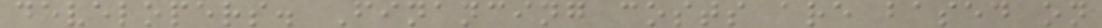developers. Financing costs are based on
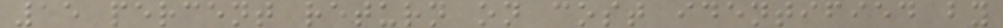15 percent return on cost identified by
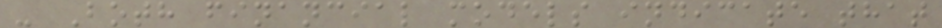- Both financial models indicate that
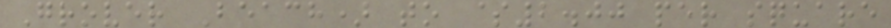Grover Beach) to $2.00 per square
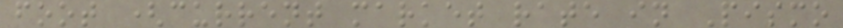foot (current market rate in Pismo
